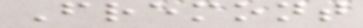Fremont
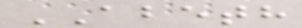ABETH
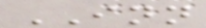INN
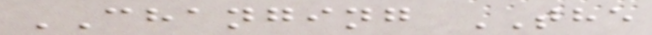CHANGING THE
